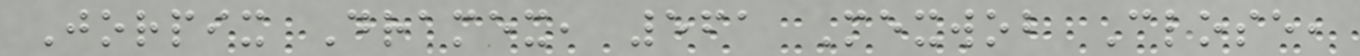Jorpix Dramex, 561 Mexwob Close,
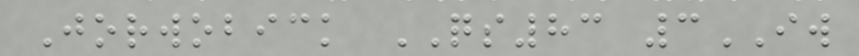Jorwobick QS83 3IW
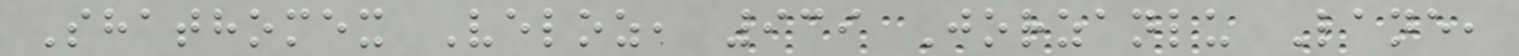Shathomex Veloz, 939 Jorzanlu Lane,
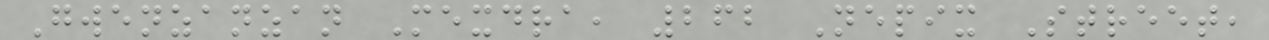Gwenzanzan Mexdra, 262 Nepix Street,
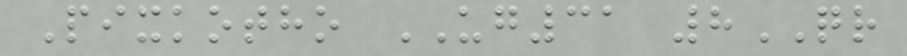Pixkotho UG31 8QR
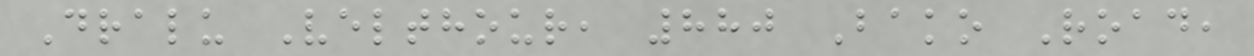Dralu Velthour, 880 Bako Road,
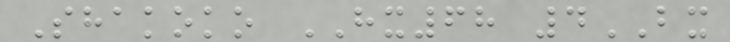Shakoko HX68 4BX
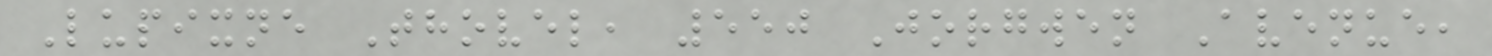Lupixne Thovel, 550 Jorgwen Avenue,
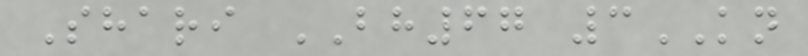Shari BH67 3KN
